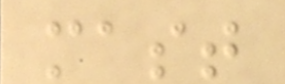mast
